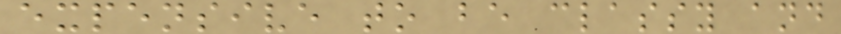expensive to be classy and
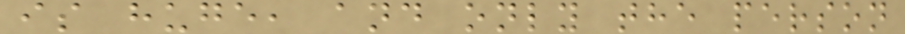is huge, and only the person
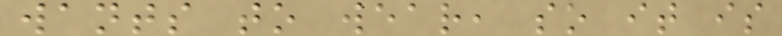wants to wear, so it is
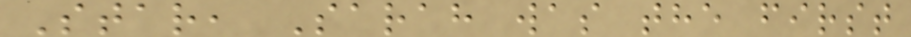Star, Sarah was the first
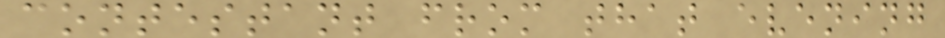contestant from that evening
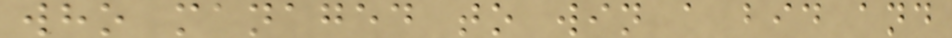who managed to win a bid and
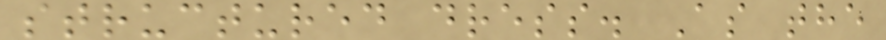structured dress. As the
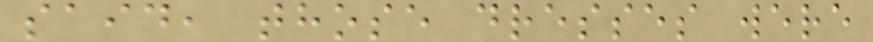said, those dresses were
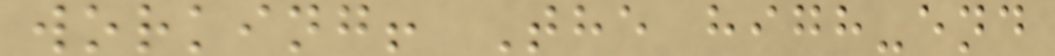working! The high-end
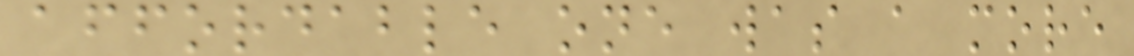affordable one was a more
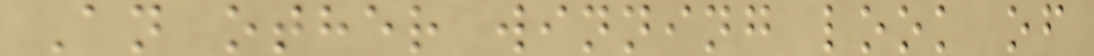An other winning look of
